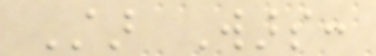Star Wars:
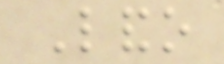Lando
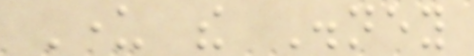Under the Disney
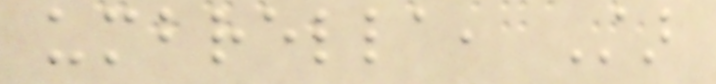umbrella, Star
